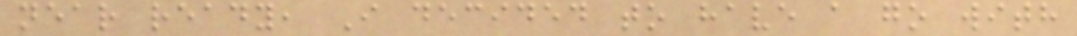near ready, I decided to have a go with
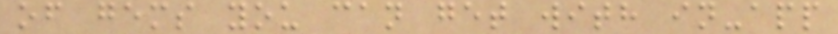of gems you can get with in-app
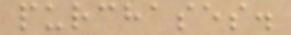purchases.
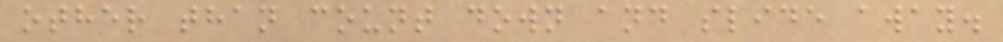other than count down and slide away.
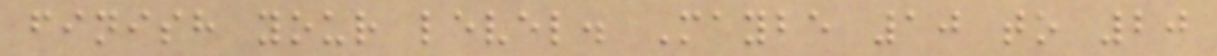finish your level. Maybe 10 to 20
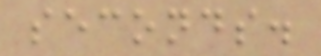seconds.
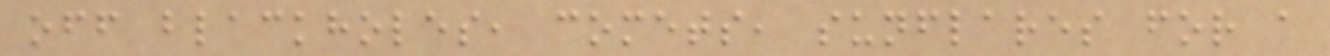off blackholes, comets, sunflares for a
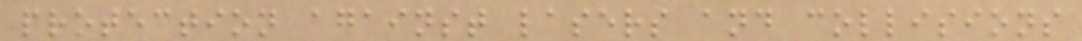protection against lasers and collisions
